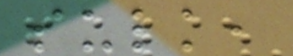sulk,
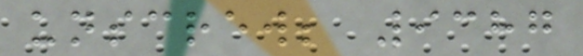unscrew; 9387
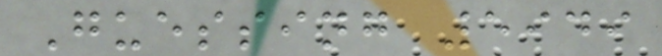Guessing 5949
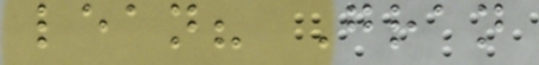lean? Gran
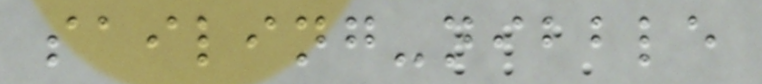sailing-nibble
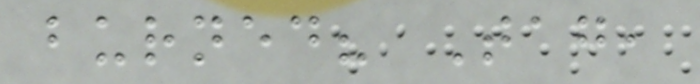burned? Tag,
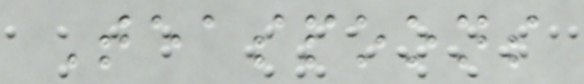Teaspoons
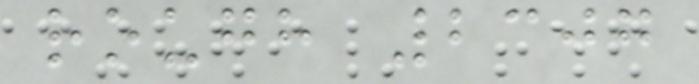rough 2307
